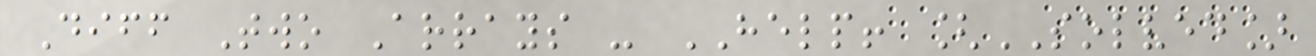Diff Two Arrays - HELP! [SOLVED]
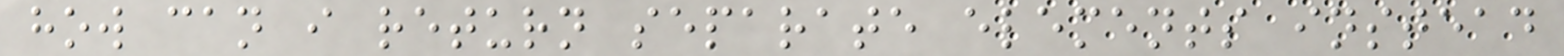how can i return separate elements instead
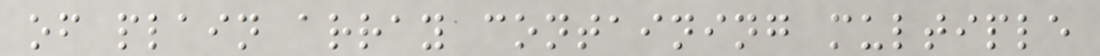of plain array containing multiple
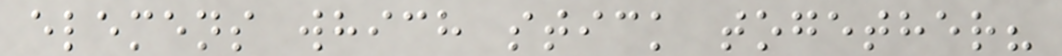elemens which stick together?
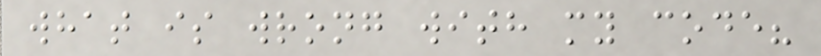what is wrong with my code?
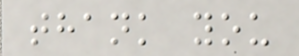thank you
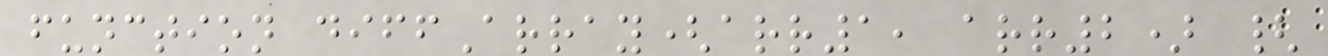function diffArray(arr1, arr2) {
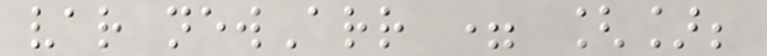var newArr = [];
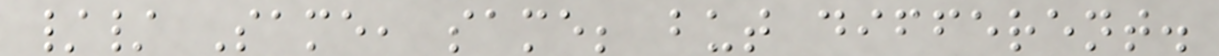// Same, same; but different.
